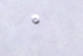a
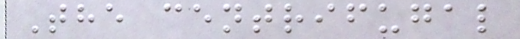The centrifugal
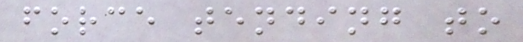force tending to
